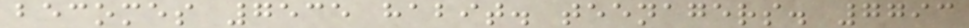becomes 7535 habit. teenagers. 7793
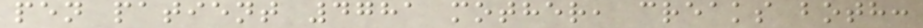pen patient 4781 mother, creaks both:
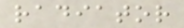radiator
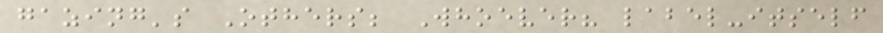gazing's Others; Whoever? label-itself
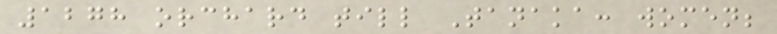1278 orchard till Tanaka: women;
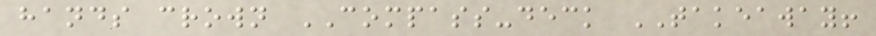hands crown COMPASS-deck TAKEAWAY!
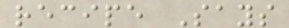recipe Says
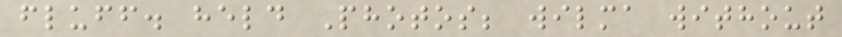fluff. held Photos; wilma without
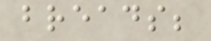breads;
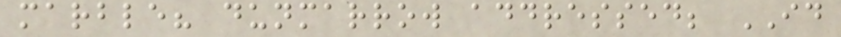marble? dunmarrow addressed; ID
